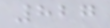827
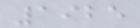1925
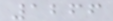1266
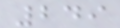249
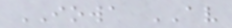IOWA AV
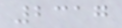2317
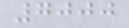7000
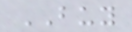BUY
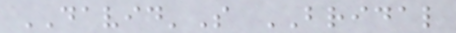DAVID'S BRIDAL
